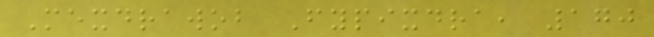Mexdrawob Fypixdra, 170
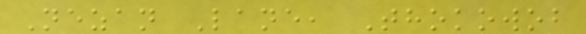Nezan Lane, Thokowob
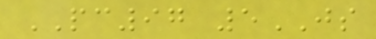PC97 5JS
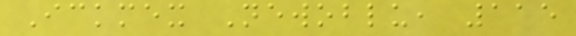Ickmex Newoblu, 115
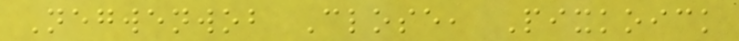Negwenwob Close, Pixkoick
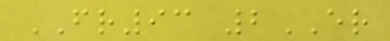FR93 2ER
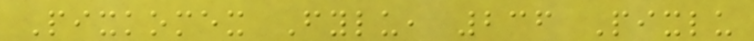Pixkomex Fylu, 236 Pixlu
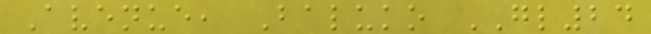Avenue, Baluko GL24
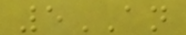5AN
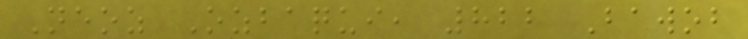Neoz Ozbaqui, 822 Bawob
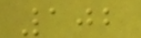102
